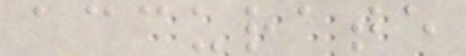accurate
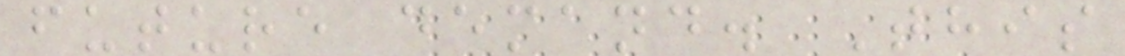future demand. This
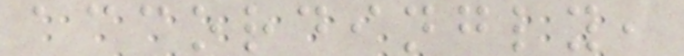accordingly,
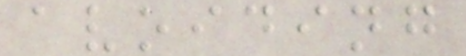avoiding
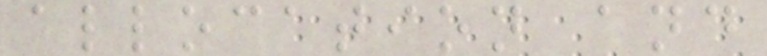allocation and
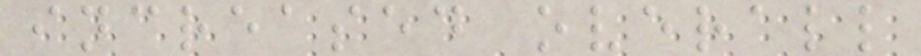increased overall
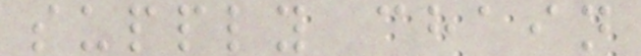supply chain
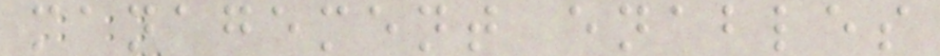management enables
